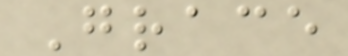Grace
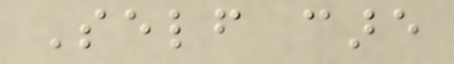Self care
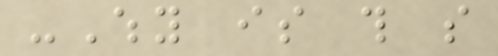-Why is this so
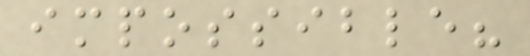impossible?
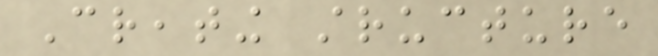Creating structure
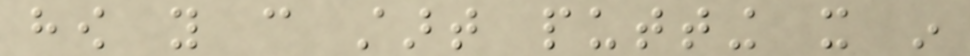how you can start putting it in
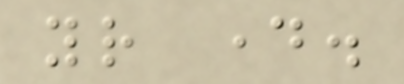your day.
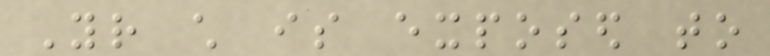Your child is exposed to
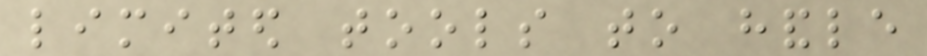limited tools to handle
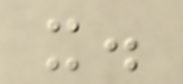it.
